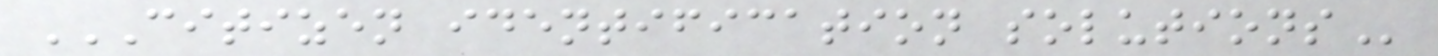CITIZEN IDENTIFICATION SOLUTIONS
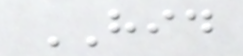HID
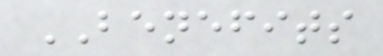BENEFITS
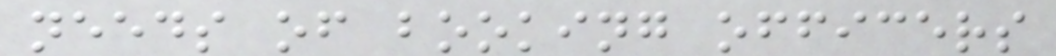needs of booking officers
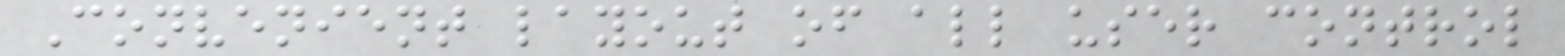Convenient layout of all user control
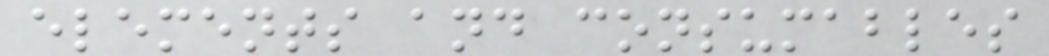elements and consumables
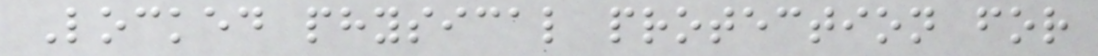Locked physical protection for
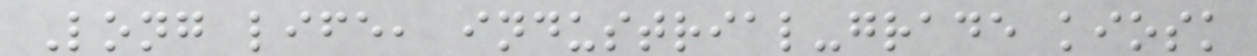Long life, industrial-grade kiosk
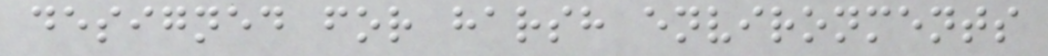designed for harsh environments
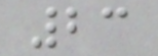23
